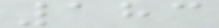183
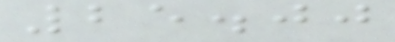25.00
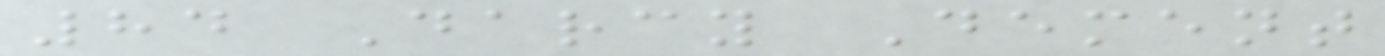84 Darcy Dement
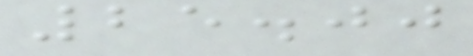25.00
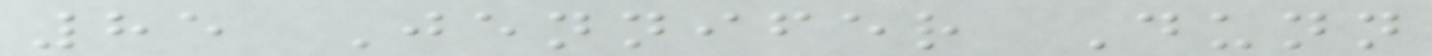85 Jennifer Dunn
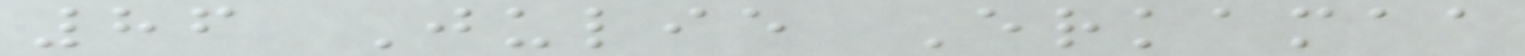86 Julie Erkamaa
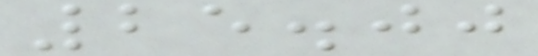25.00
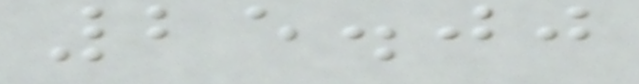25.00
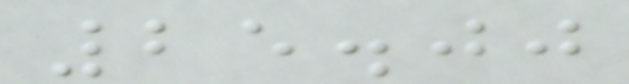25.00
